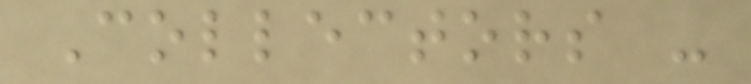Collectors -
